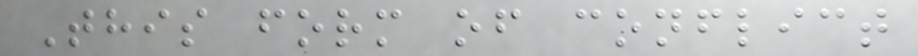This form of conflict
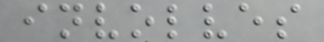involves
